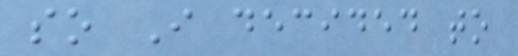so I decided to
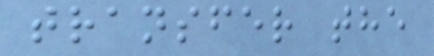transfer the
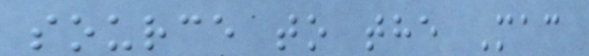source to the Mac
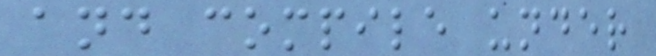and compile under
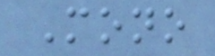Mono
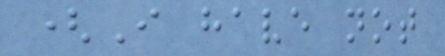(I have not
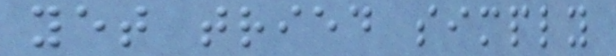yet tried simply
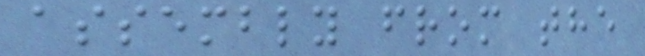assembly from the
